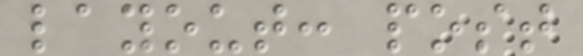layout: post
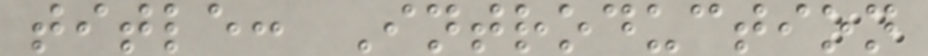title: Introduction
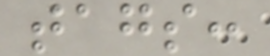tags:
